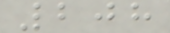208
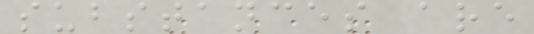substances are
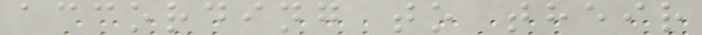according to their
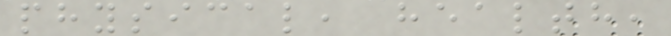physical, health,
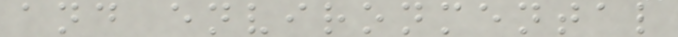and environmental
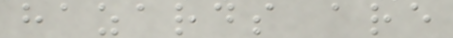hazards are
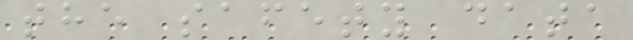the safety data
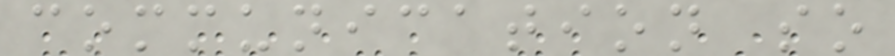communication so
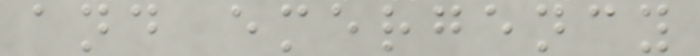and emergency
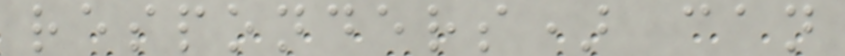responders) can
